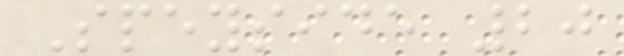Speyside 20
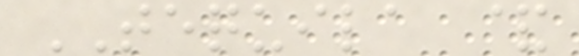TEQUILA &
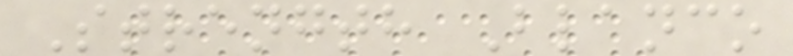Strength Blanco
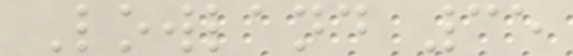Lowland 35
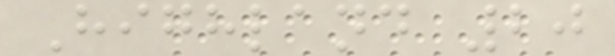Highland 20
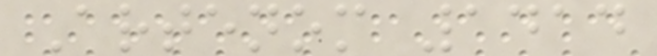Artenom 1414
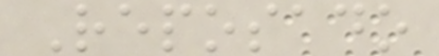Reposado
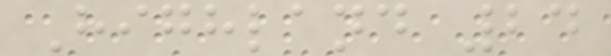Highland 24
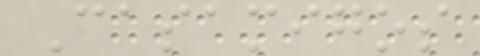Casamigos
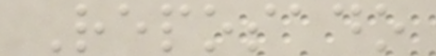Reposado
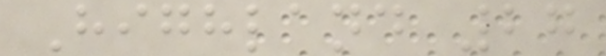Highland 27
